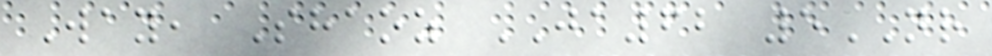Way, Shaoz JA62 5NR
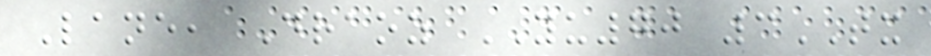Lane, Draoz YU70 3TX
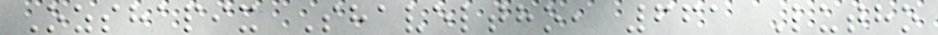Ozshapix Shaveltho, 661 Lutho
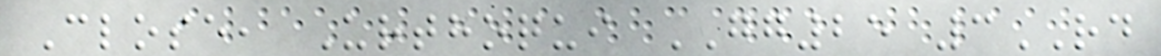Close, Urthoqui GG25 3RD
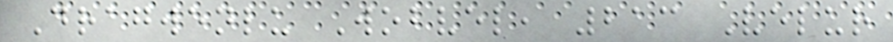Dragwenlu Wobvel, 213 Velur
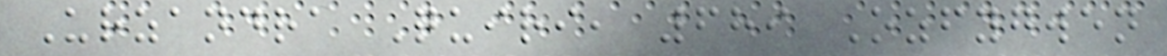Urzandra Quiri, 689 Ozfygwen
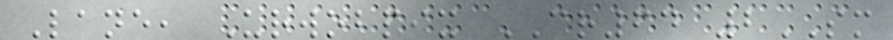Lane, Urwobpix CR64 2SM
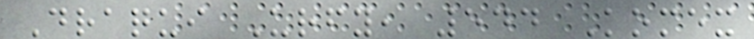Draqui Urfy, 544 Komex
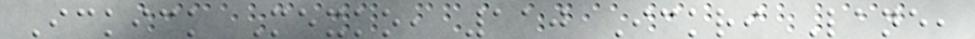Ickick Mexko, 110 Ickri Lane,
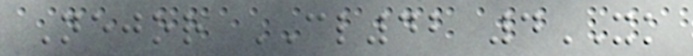Nejor CL42 4XK
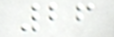26
